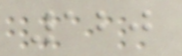120
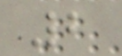2
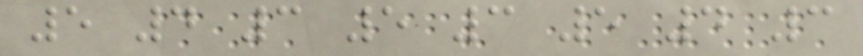5 4 3 5 3 5 4 3
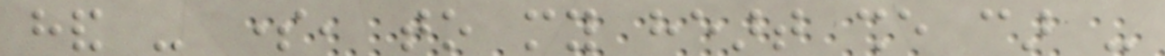hand - some, to my heart she car -
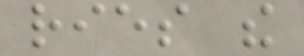ries the
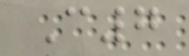C7
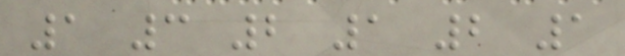1 3 2 1 2 1
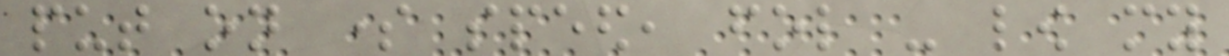put on some speed, fol - low my
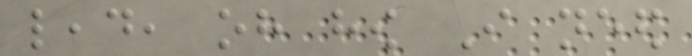lead, oh how I need
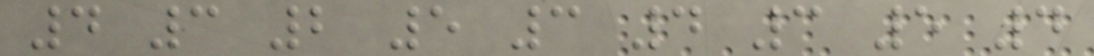4 3 2 5 3 4 3 5 4
